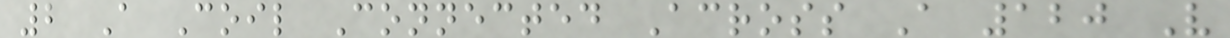2 A Coil Connected Across A 120 V
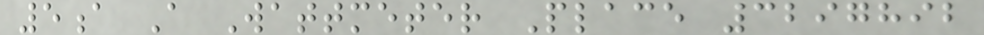5a A Wattmeter Place 3297892
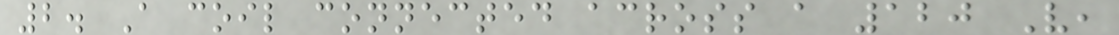2. A coil connected across a 120 V,
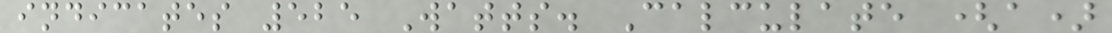indicates 525 Watts. Calculate (a)
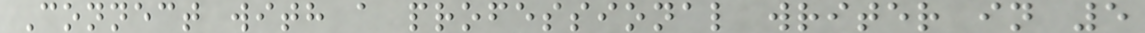Connect with a professional writer in 5
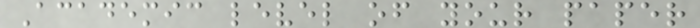Academic level of your paper
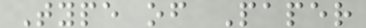Type of Paper
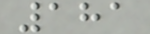181
